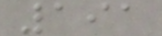191
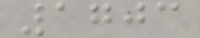1703
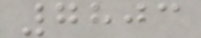7803
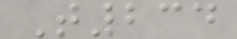T234
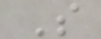S
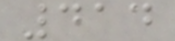414
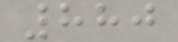880
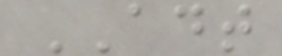ADT
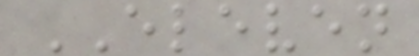ELEVEN
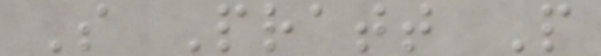S Pratt P
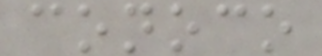conoco
